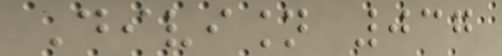Division 037
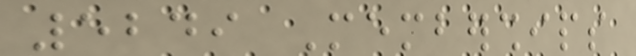5249 Memberships
